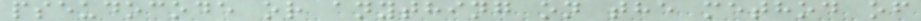pseudocode or anything on the method of
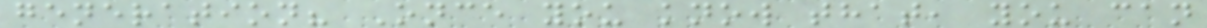generation? Once you know that, you can
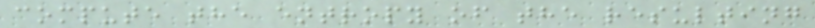compute the entropy of the resulting
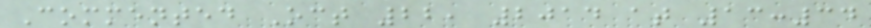Commented Oct 22, 2014 at 13:34
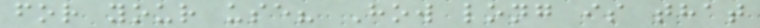for your use? How long is that
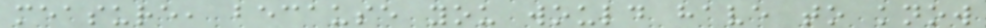measure, because you would have to know
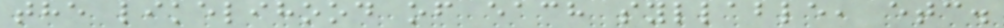the likelihood of each syllable, etc.
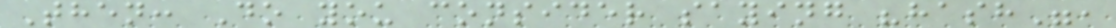Then: Do you consider saying "hash",
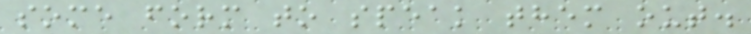some form to speak them out.
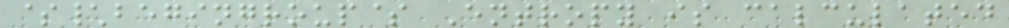$\begingroup$ Entropy is calculated
